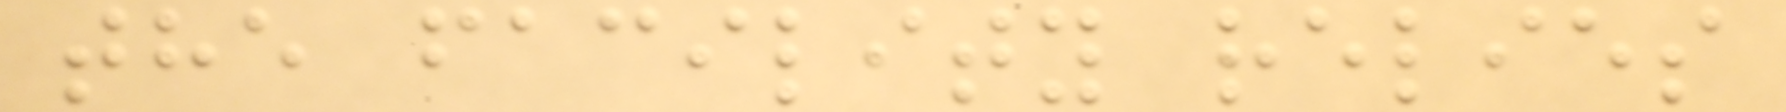the facility relies
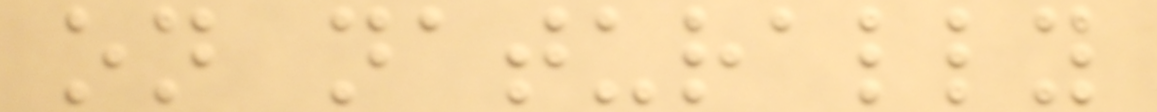on naturally
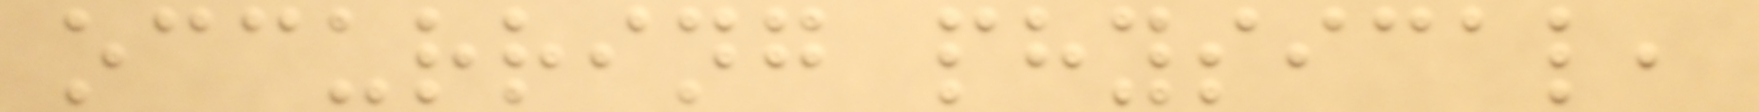occurring physical,
